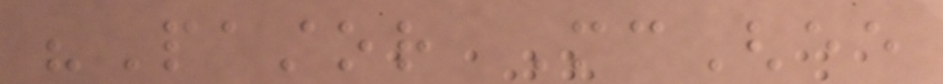"Pastor McGhee
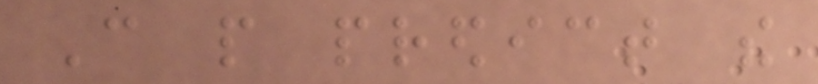Can people predict the
